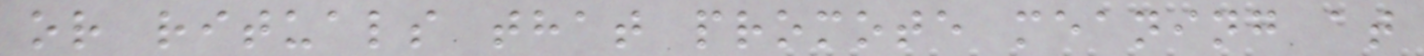or rituals that promote meaning at
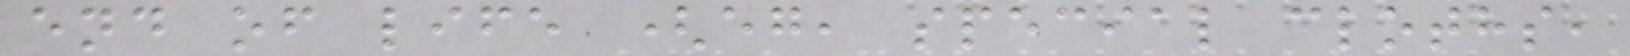end of life (eg, special cloths,
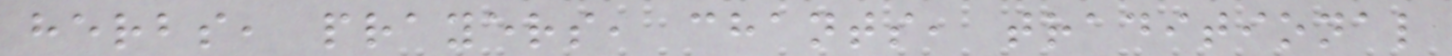herbs, prayers, chants, traditional
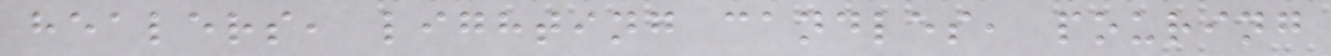healers, lighting candles, pouring
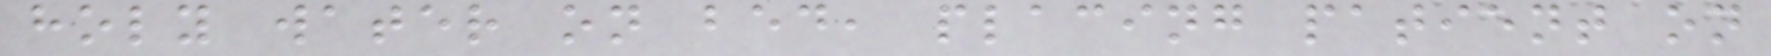holy water on bed, placing patient on
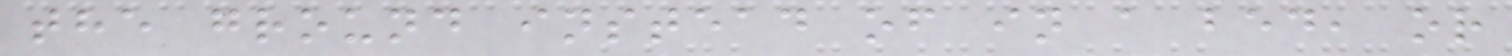the ground instead of in a bed, or
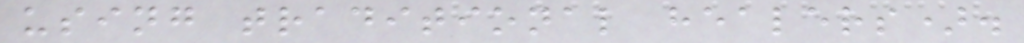using traditional healers).
